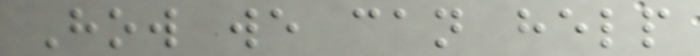How we can help
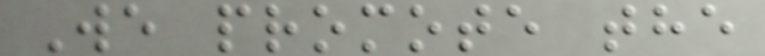We promote the
